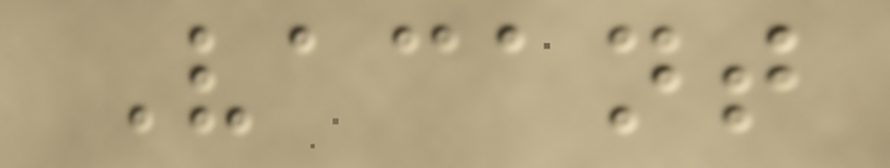Vacant
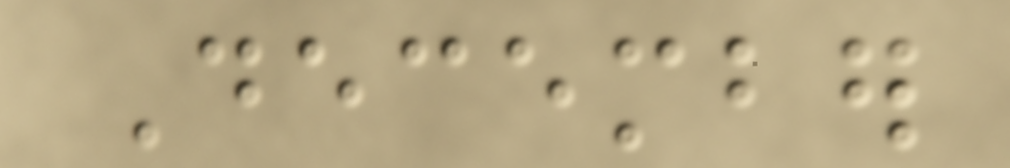December
